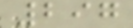297
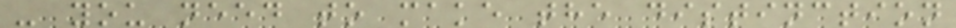- you need to make the distinction
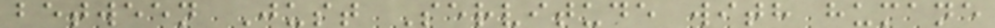between Just Servitude with humane
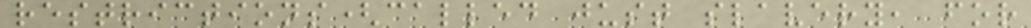restrictions(called just slavery, for
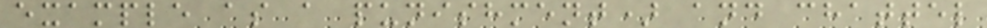example as a punishment) and chattel
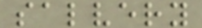salvery
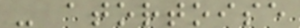- atortoise
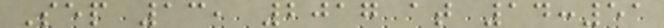Sep 13, 2017 at 14:51
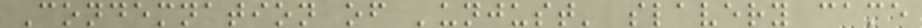Condemnation of 'unjust' slavery came
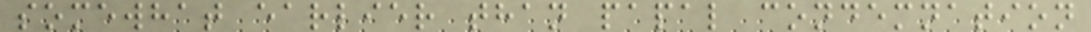somewhat earlier than papal condemnation
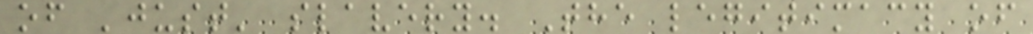of 'just' slavery. The legitimacy of
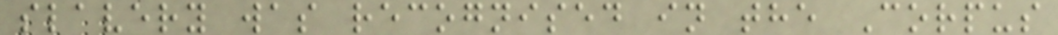slavery was recognised in the Corpus
